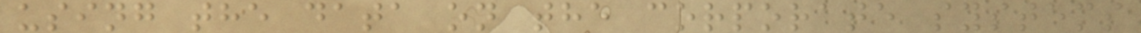using the data on the corporate systems
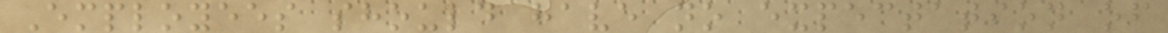Employees should have no expectation of
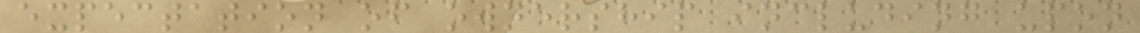expectation of ownership including upon
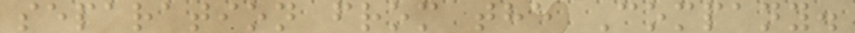separation from the Company.
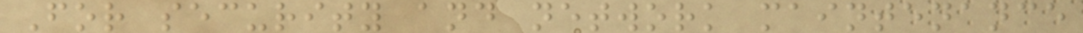For security and network maintenance
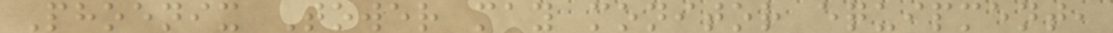Phoenix Tower may monitor equipment,
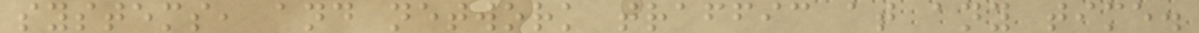systems, and network traffic at any time.
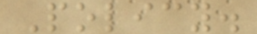Policy.
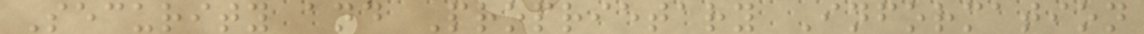Security and Proprietary Information
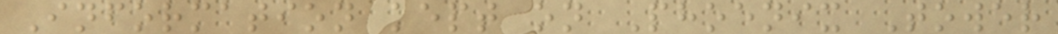Information kept on Phoenix Tower
